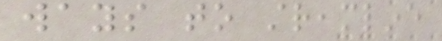ways to streamline
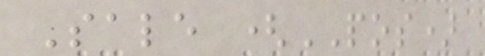Sale (POS)
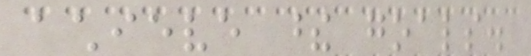achieve these goals.
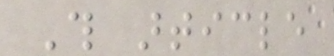This article
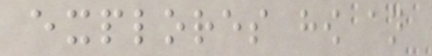explores how an
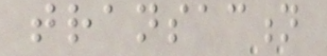transaction
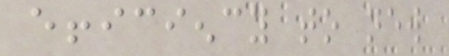efficiency to new
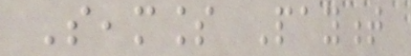Seamless Payment
